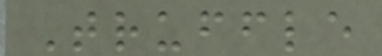Truffle
